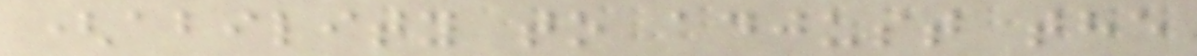(ability to adjust the
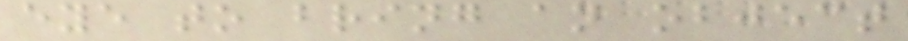eye to bring an object
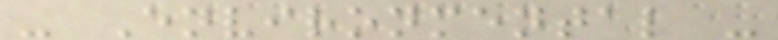- Environmental -
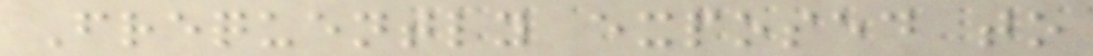Frequently exposed to
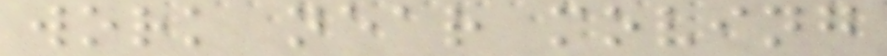work near moving
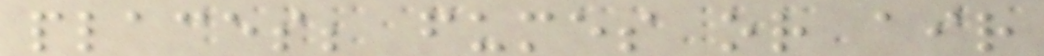places; fumes or air
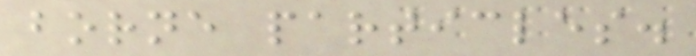borne particles.
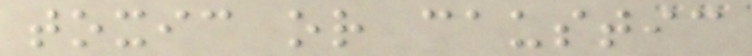toxic or caustic
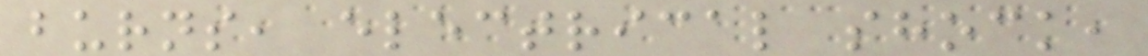burns, electrical shock,
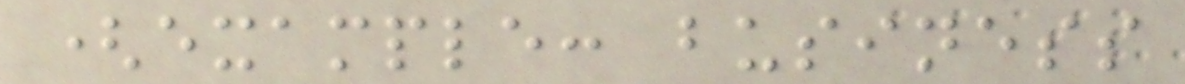(example: business
